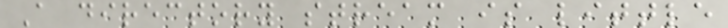A directory stream is little
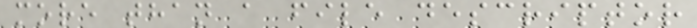more than a file descriptor
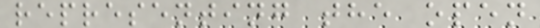representing the open
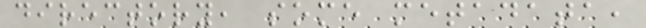directory, some metadata,
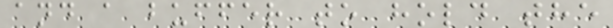and a buffer to hold the
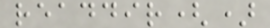readdir()
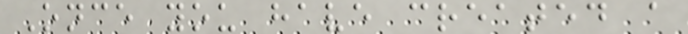Once you have created a
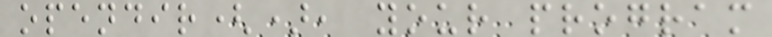opendir(), your program
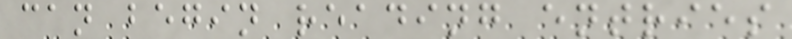can begin reading entries
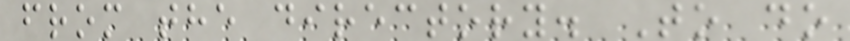from the directory. To do
